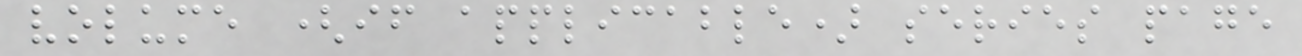volume (if applicable) series page
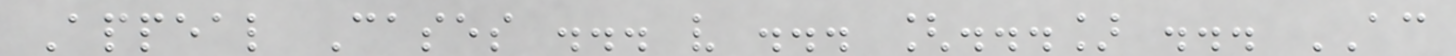Appeal Cases ... v ... [...] ... AC
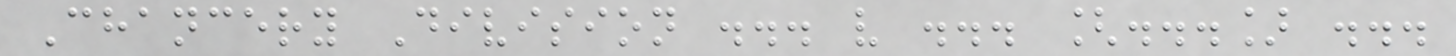Chancery Division ... v ... [...] ...
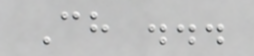Ch ...
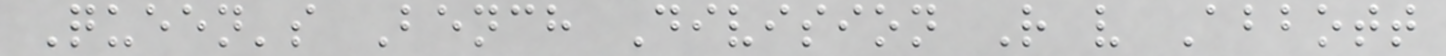Queen's Bench Division R v Abbott
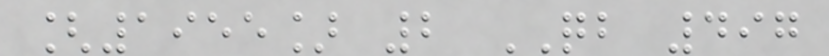[1955] 2 QB 497
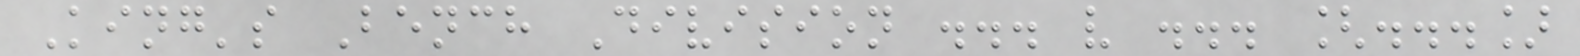King's Bench Division ... v ... [...]
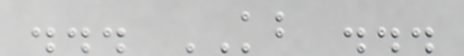... KB ...
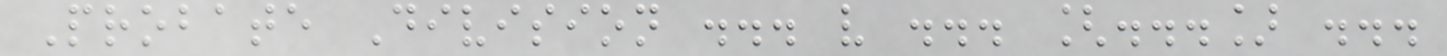Probate Division ... v ... [...] ...
